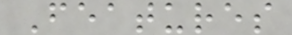Features
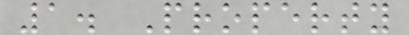1. Property
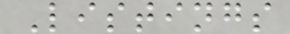Listings
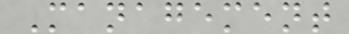Management
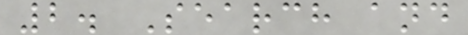2. Search and
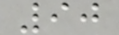90
